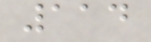114
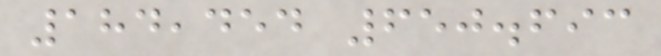184,454 650.693
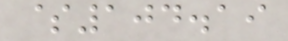$104.19
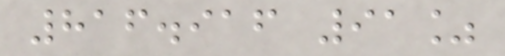816.916 91%
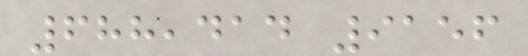688,414 9156
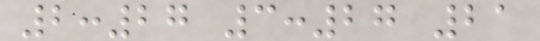2:27 3:27 21
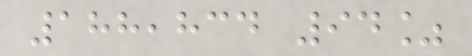188,834 94%
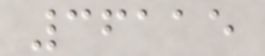36115
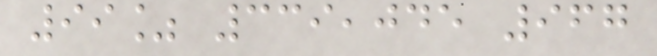99% 339,045 967
